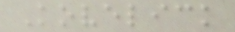Kovelick
